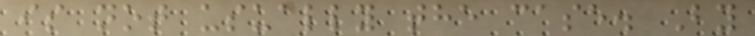is not usually the case. By
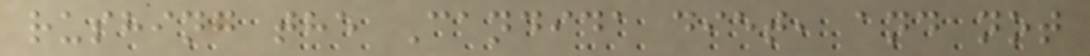rushing the Candida diet, and not
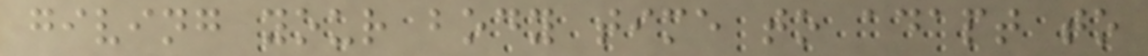giving your body time to adapt to
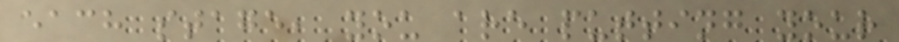each stage, you are putting your
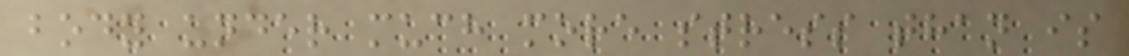body under much more stress than is
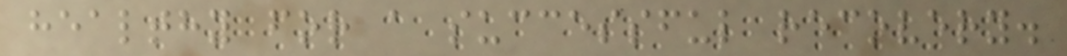healthy for a successful recovery.
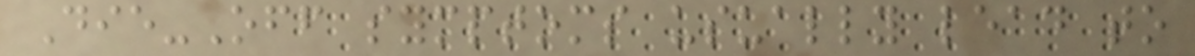Die-Off symptoms usually lead to
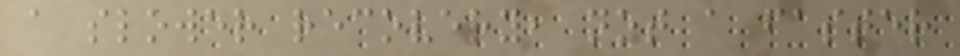a slower recovery, not a faster
